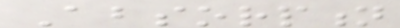Absorption
